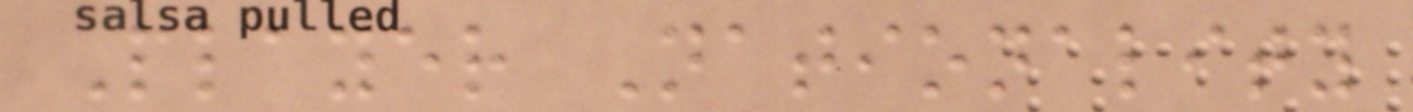Player Nationality
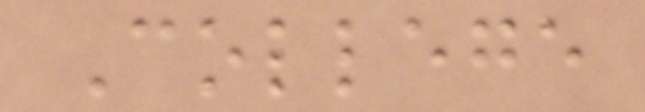College
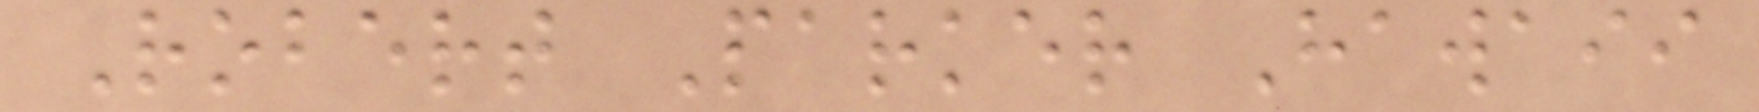Robert Parker Hawaii
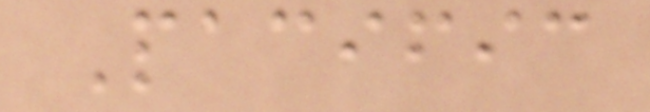Pacific
